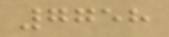7758
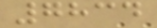7834
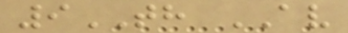9TH AV
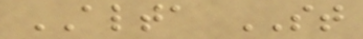ALTA ST
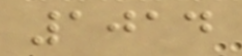1014
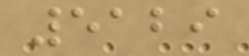5129
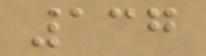137
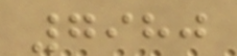7980
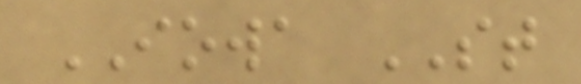IOWA ST
